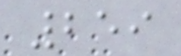259
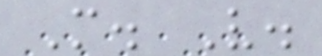M. V.
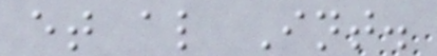et al Int.
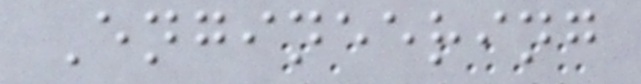Engineering
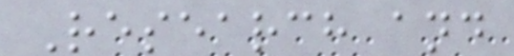Research and
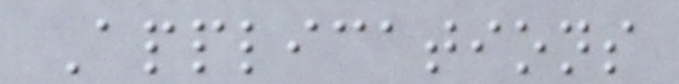Applications
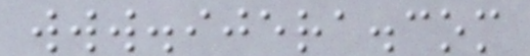www.ijera.com
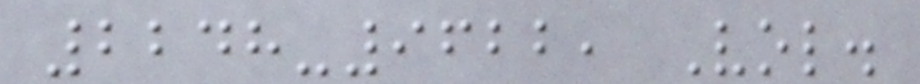2248-9622, Vol.
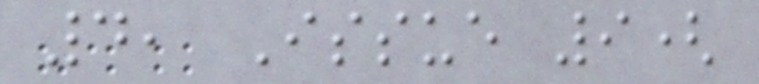4, Issue 9(
